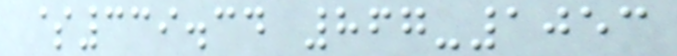$339.34 867-1053
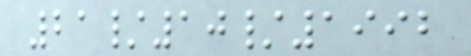21/10/1992
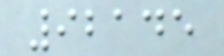92145
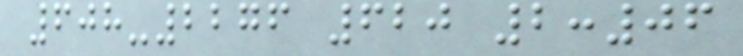608-2276 620 2:06
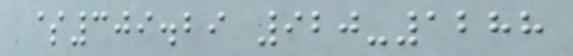$309.29 920-1288
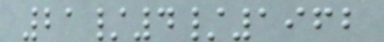21/4/1962
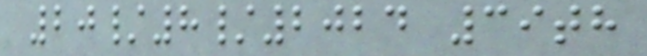20/8/2024 39th
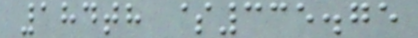184th $335.75
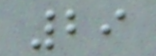29
